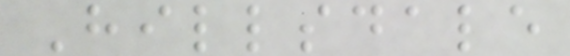Hillsdale
